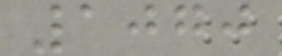1070
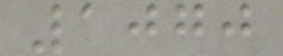1070
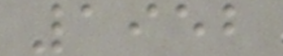1952
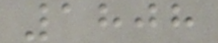1808
